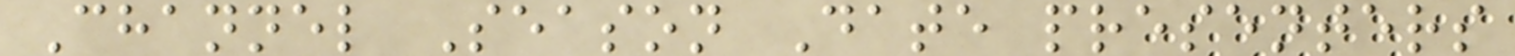Channel Season Date presenters
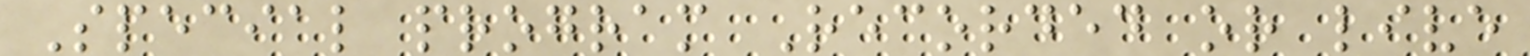Special program Recorded or live
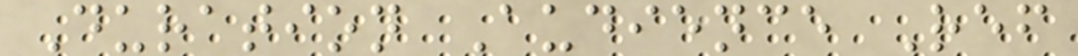Duration Audience Ref
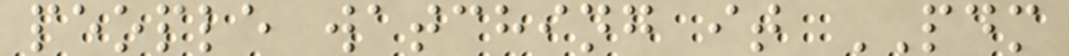people watching it PDM
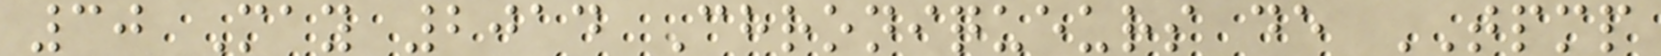30 May 2014 Chroniqueurs de TPMP
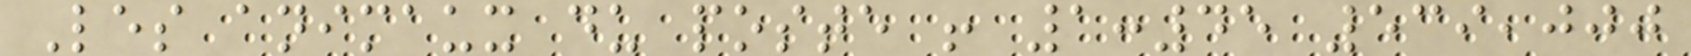Les animaux du poste ! 1:45 539,000
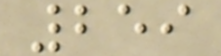259
